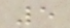5
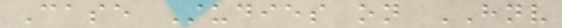Case Studies on HNV
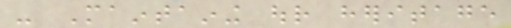- Maintaining our heritage
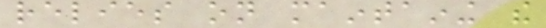relies on maintaining the
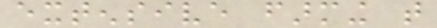extensive farming that
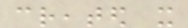created it
